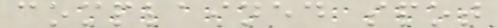complained spot
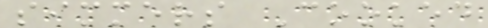simmers Cooked
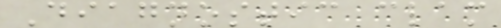Diagnostic clam
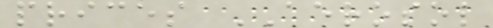prices AEROSOL
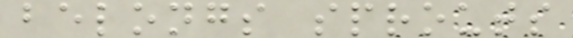belongs sprouts
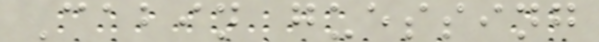Cabin guessing
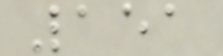151
